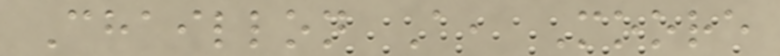Chaillon A, Moore
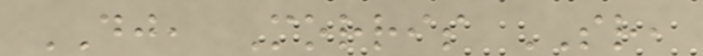DJ, Morris SR,
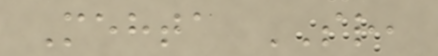Mehta SR,
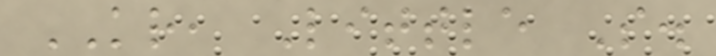KR, Little S.
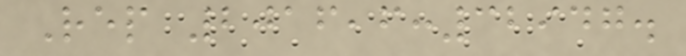Rep 2016,6:32947.
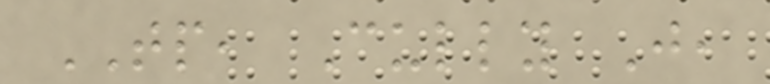TP, Cully J,
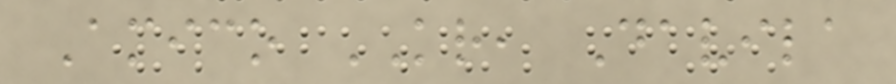Amico KR, Davila
